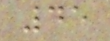45
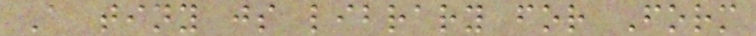A tiny js library for Form
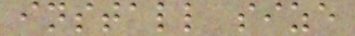install size
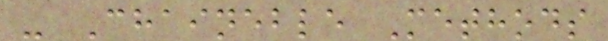- Chaineble Methods
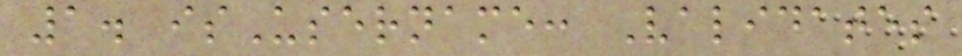1. isUsername: Validates
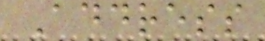Address
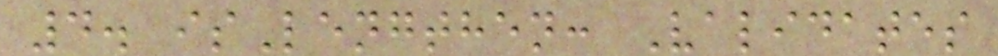4. isLengthen: Validates
